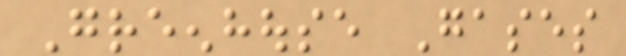Greenhouse Gases
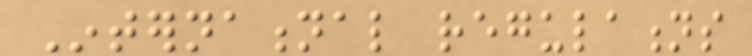International regulations
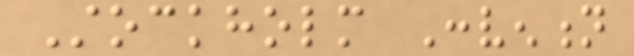Stockholm Convention
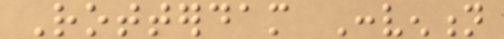Rotterdam Convention
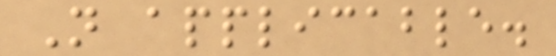Not applicable.
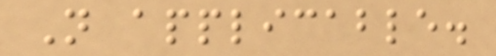Not applicable.
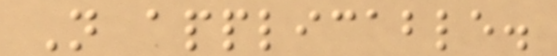Not applicable.
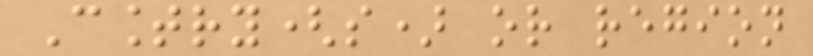Country(s) or region
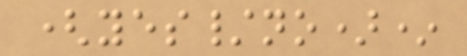(yes/no)*
